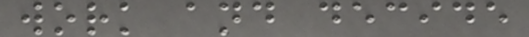work and decide
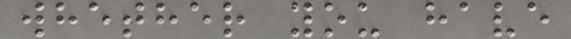whether you have
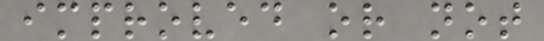improved or not
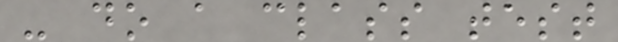- do a class test
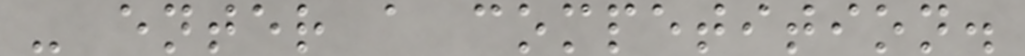- enter a competition.
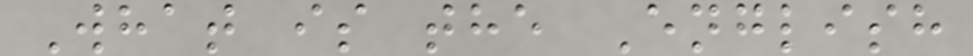What is the English
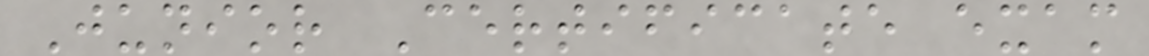Junior Certificate exam
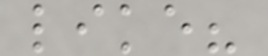like?
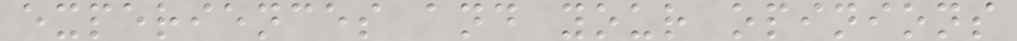experiences and your opinions
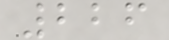226
